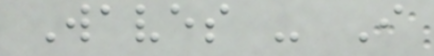Waves - I
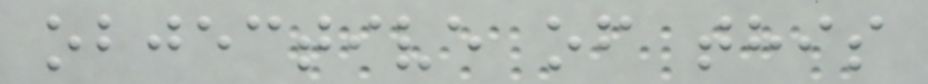objective of this
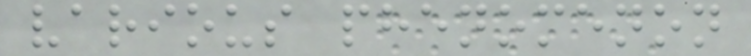various phenomenon
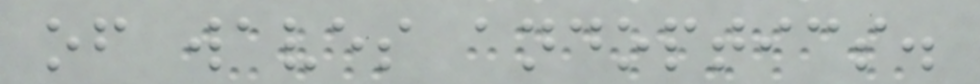of waves andoptics.
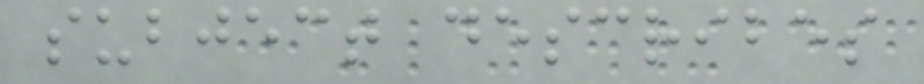subject describes
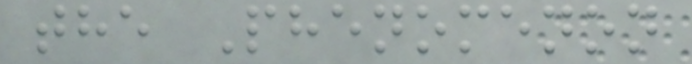the Phenomenon
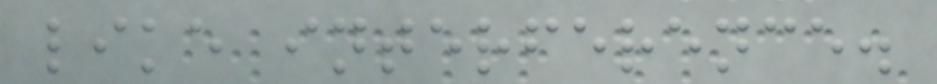like interference.
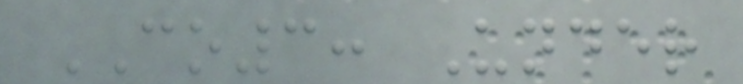CO3: Under
